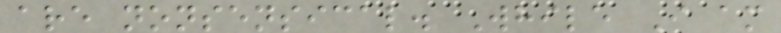are nonsensical. While I am
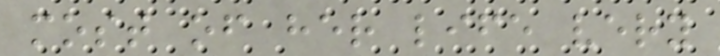most of her life very
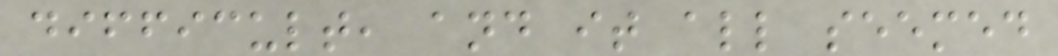difficult, and it all seemed
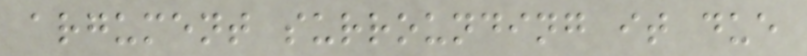argument surrounding it due
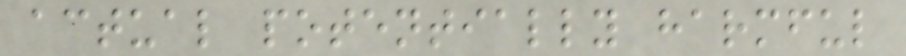actual potentially harmful
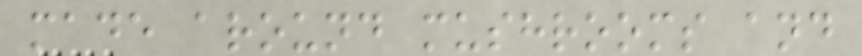made around mushrooms and
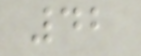42
